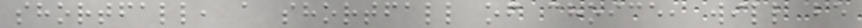shortfall, a shortfall of choice, will be
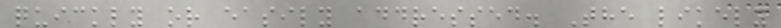quickly or easily addressed. The likely
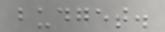budget.
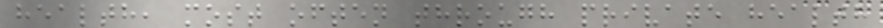health, most often through private health
